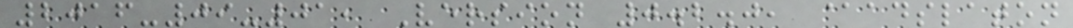2016-09-01, Version 0.2.0, @adslaton
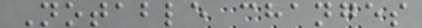Notable changes
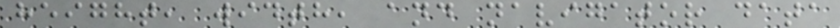height, width, and navigator data
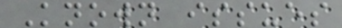Known issues
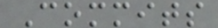Commits
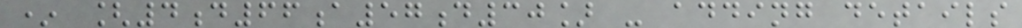* [4d66a57d30] - adding details
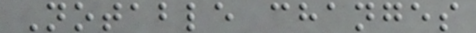Notable changes
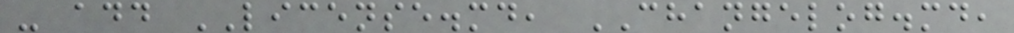- add LICENSE.md, CHANGELOG.md,
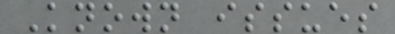Known issues
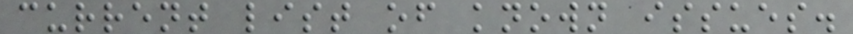current list of known issues.
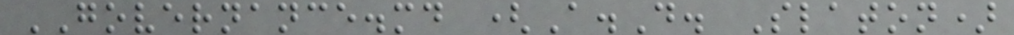GOVERNANCE.md (A.D. Slaton)
